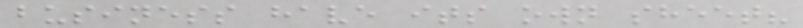business have its own sheet?
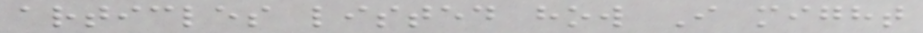articles listed how I might
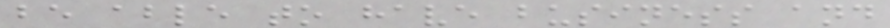be able to have business and
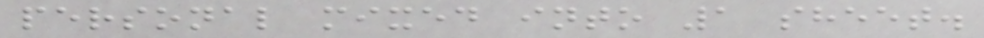personal mixed into 1 sheet.
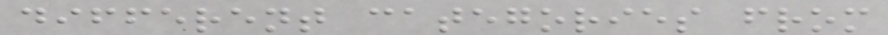different categories from
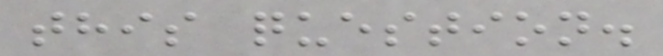this question.
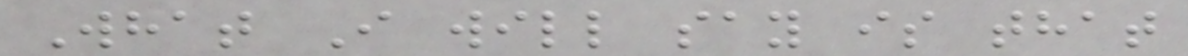What I will say is that
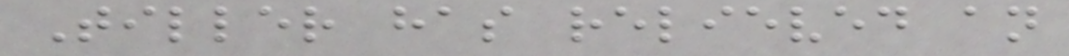Tiller has relieved an
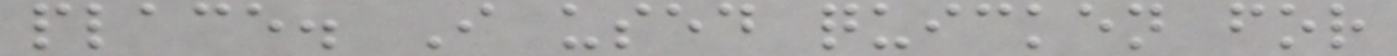place. I used quicken for
